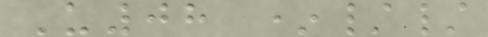U08 *//
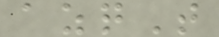azqT
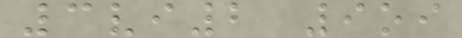3vi2 9oi
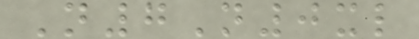N7N0xl
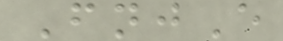FnjE
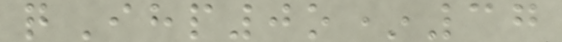qIhp0o*37
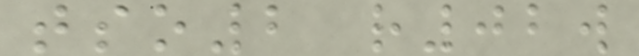tso2 r02w
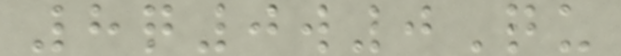8q0w0Qu
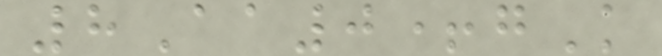8Aa0+gK
